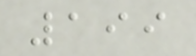199
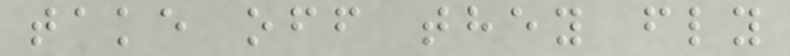take off they fly
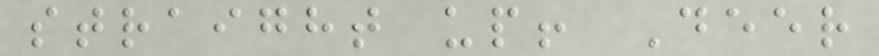straight up! Deer
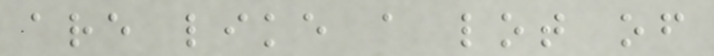are like a lot of
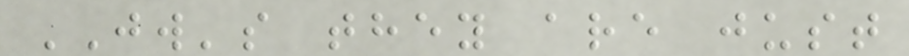JW's they are just
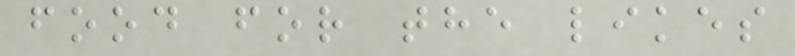food for the likes
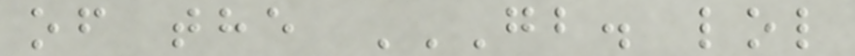of the GB. LOL
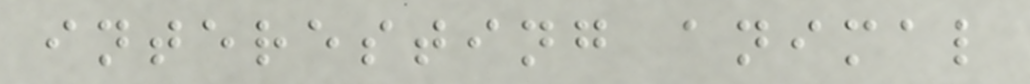interesting animal
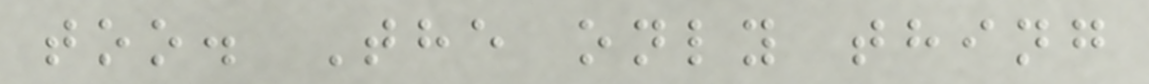too. The only thing
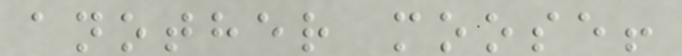another moose!
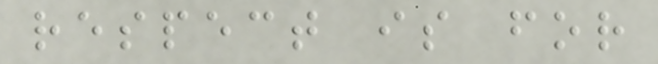respect is for
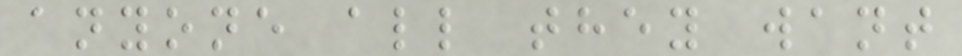anyone all they want
